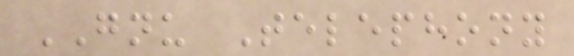GNU Telephony
